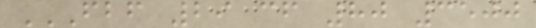FBF 29 CF 80 3500
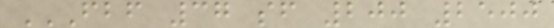FBF 37 SF 200 2500
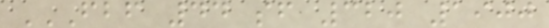FBF 44 SF 320 1900
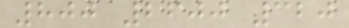800 2600 320
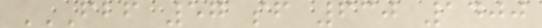FBF 57 SF 630 1400
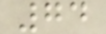74
